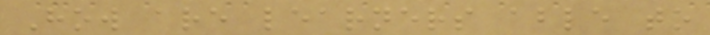How are learners able to
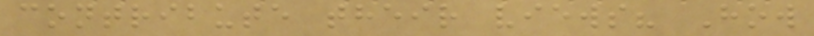contribute their views? How
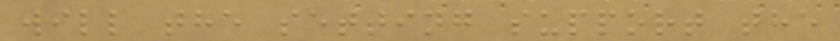will the setting support the
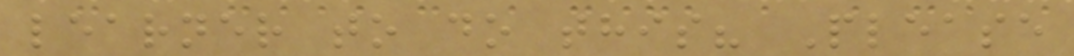learner to do this? Please
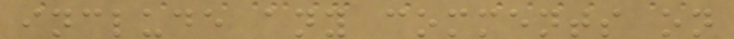include any comments on
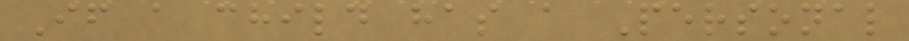If a child has a Personal
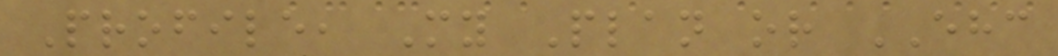Profile, My Plan or EHC
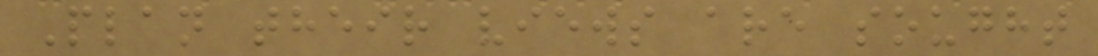Plan their views are sought
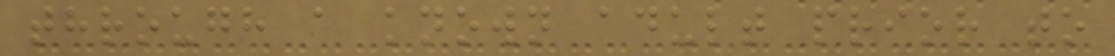through a known adult prior to
